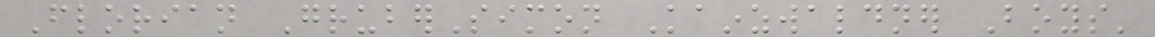Florian GruberSimon Kainzwaldner Boys'
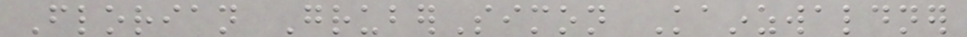Florian GruberSimon Kainzwaldner
